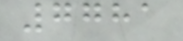7781
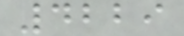4229
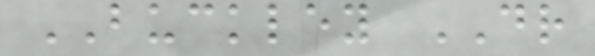BUCKLEY DR
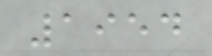1954
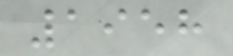1958
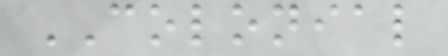COLONIAL
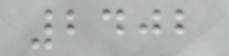2402
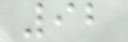92
